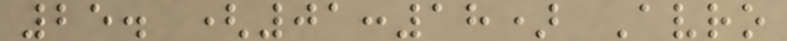25. (01:18) Avro
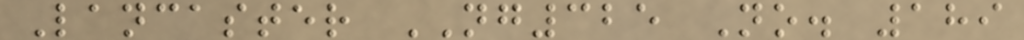Lancaster NG325 No. 189
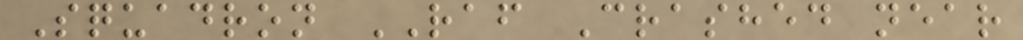Squadron RAF Crashed near
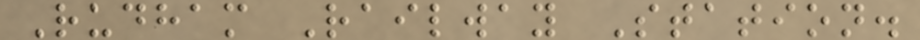Rudham Railway Station.
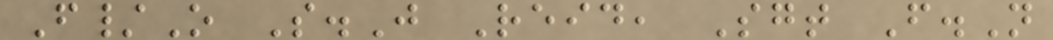F/O S.J Reid, Sgt F.N
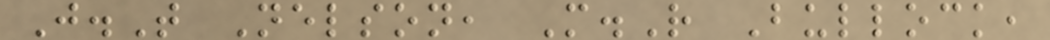J.T Nelson, M.R Bullock,
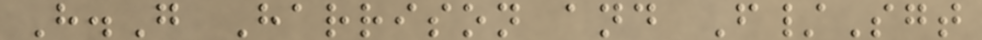H.G Harrison and F/Sgt
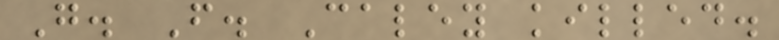G. F. Caley killed.
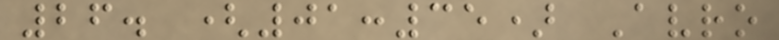26. (01:35) Avro
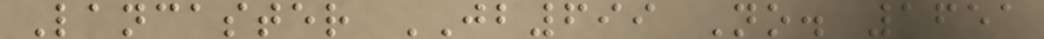Lancaster JB699 No. 1651
